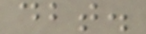dbt.
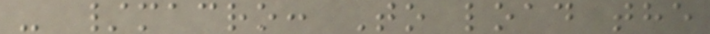- /macro: To load the
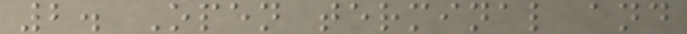2. Open terminal and
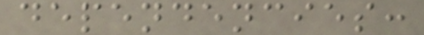dependencies:
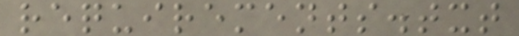requirements.txt
